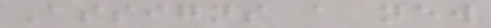Assigns a new
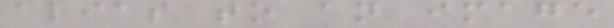alias to an image
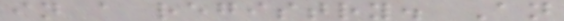in a registry. An
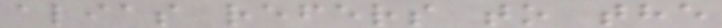alias refers to the
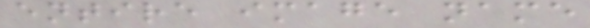entire image name
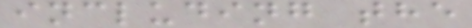including the
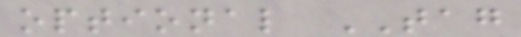optional TAG
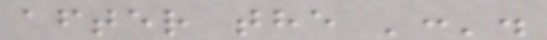after the ':'.
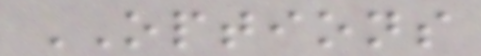OPTIONS
